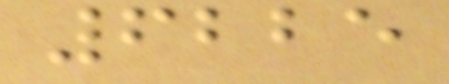6225
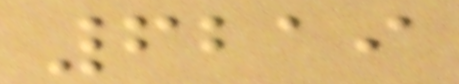6219
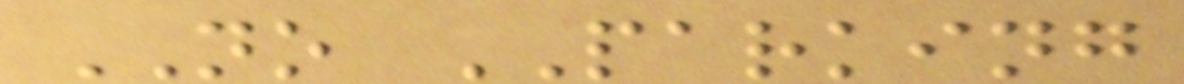NO PARKING
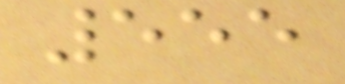555
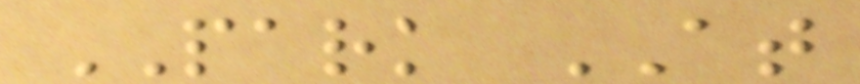PARK AT
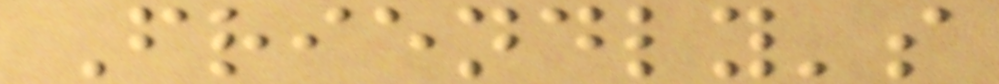Friendly's
